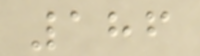186
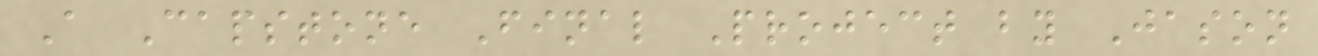A Capstone Final Project by Jason
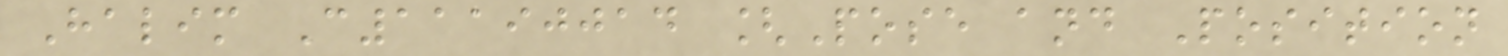Halim C11190014 [Pose and Position
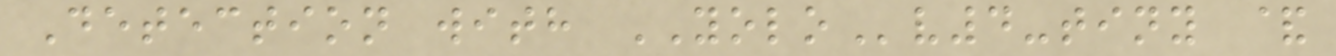Detection with YOLOv4-tiny &
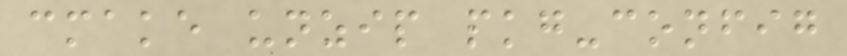cmake unzip pkg-config
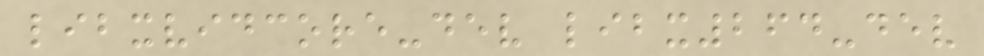libxvidcore-dev libx264-dev
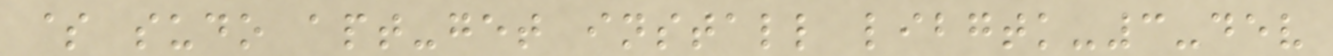$ sudo apt-get install libgtk-3-dev
